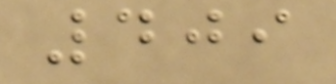409
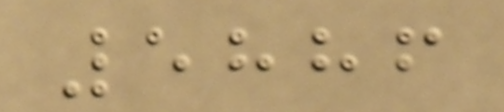5886
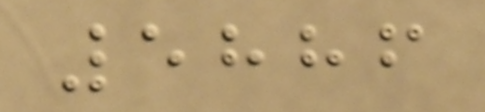5886
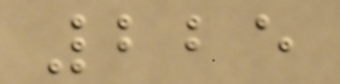225
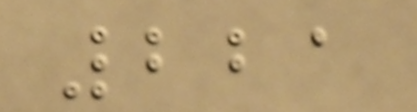221
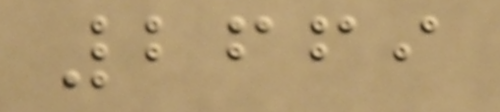2669
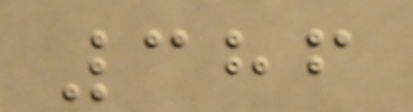386
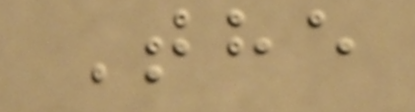The
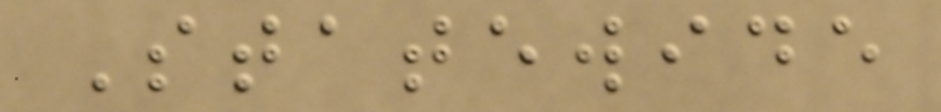Statewide
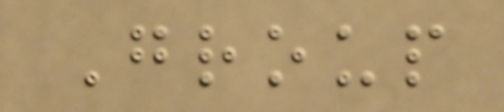Group
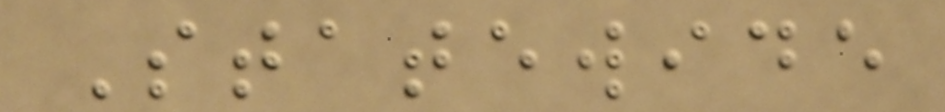Statewide
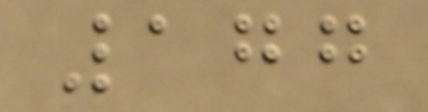177
